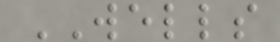WELLS
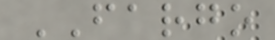FARGO
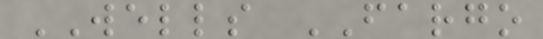WELLS FARGO
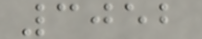3052
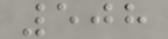508
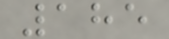185
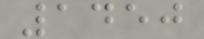1450
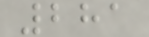281
